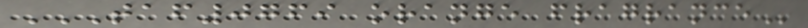TAF0769 ORANGE FRAGRANCE
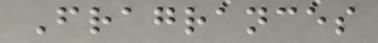Fragrances
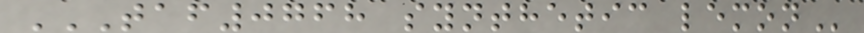TAF0768 SYNTHETIC LEMON
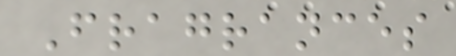Fragrances
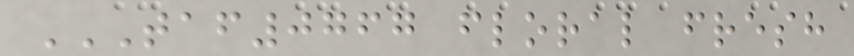TAF0767 FLORAL FRESH
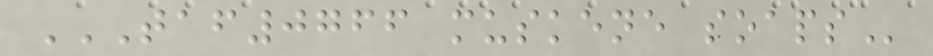TAF0766 MUSKENE SOAPS
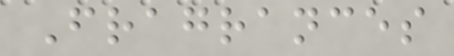Fragrances
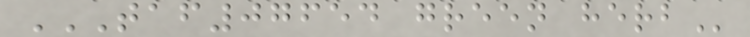TAF07654 GREEN HERB
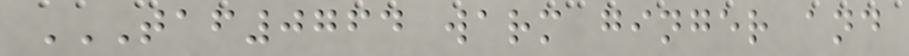TAF0764 WARM GINGER AND
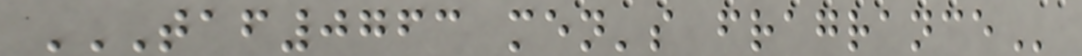TAF0763 MEN'S FRAGRANCE
